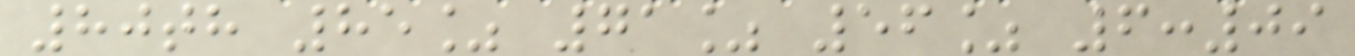80th 85% 71% 56% 6:09
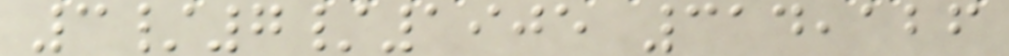3/7/1905 314,126
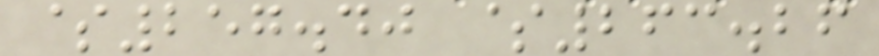$257.40 $263.26
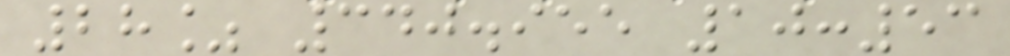28% 340.955 10:53
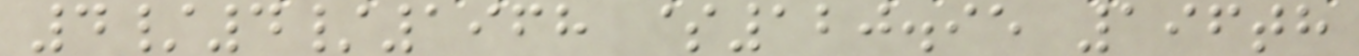4/4/1968 $120.95 196th
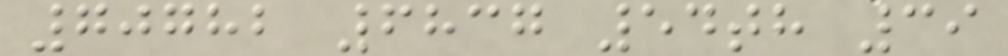70782 6837 54th 39
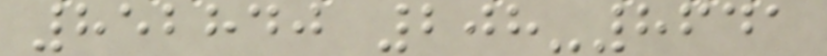852840 208-8641
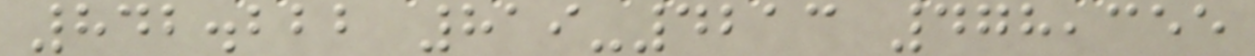842.222 819-4213 478,355
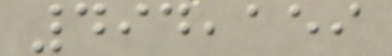494,159
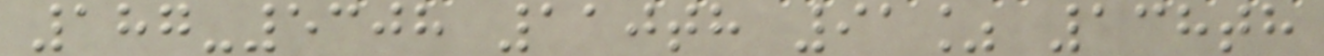187-5308 110th 91% 138th
